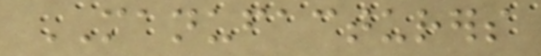MANUFACTURERS
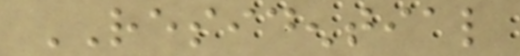RESIDENTIAL
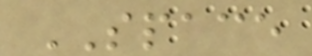SPACE
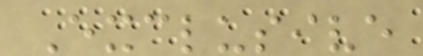Exclusive
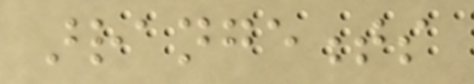arrangements
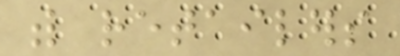with retailers
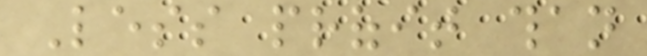Less profit than
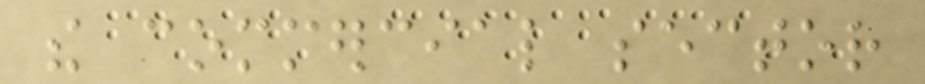the commercial sector
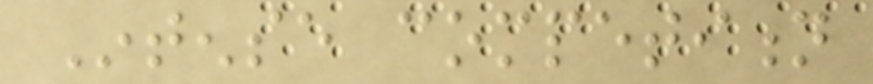Intense competition
